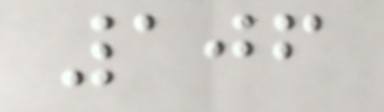106
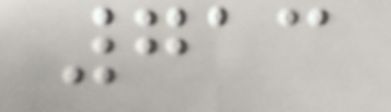713
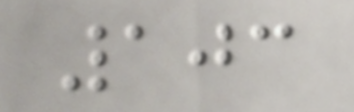103
